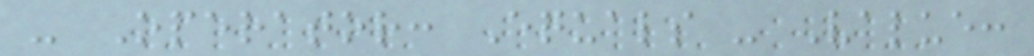- Operator: Equals - Value:
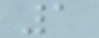1
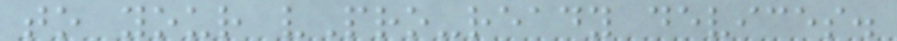to your vPro-ready devices.
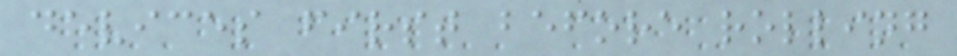devices first before rolling
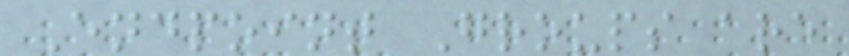Endpoint Groups are
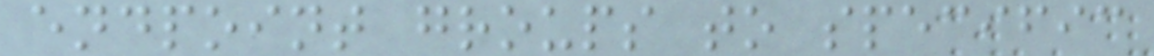endpoint groups to specific
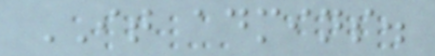IT admins.
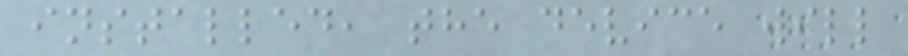installed, the device will
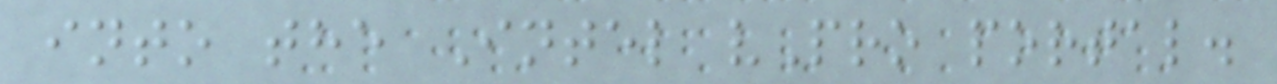into the Intel vPro portal.
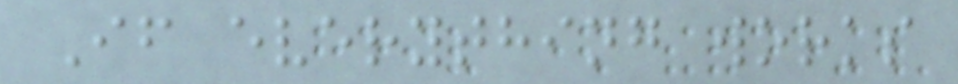If everything works
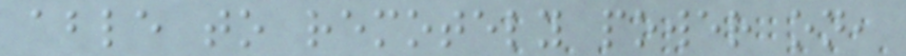able to remotely power on,
